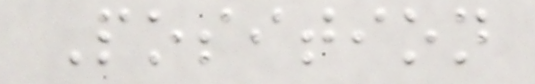Position
